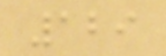129
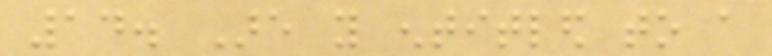14. Are you entitled to a
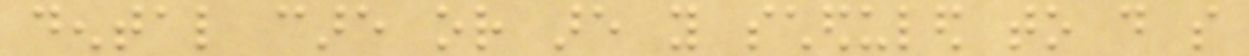dental care or are you scheduled to do so
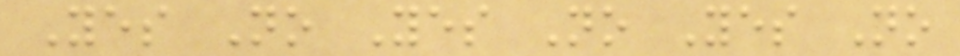Yes No Yes No Yes No
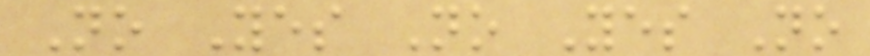No Yes No Yes No
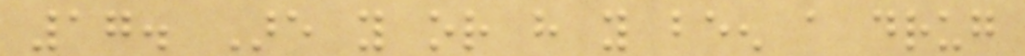17. Are you or have you been a drug
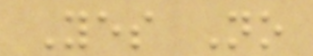Yes No
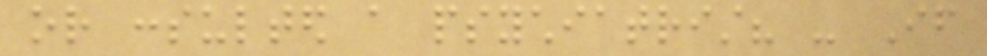or consulted a psychiatrist? - If
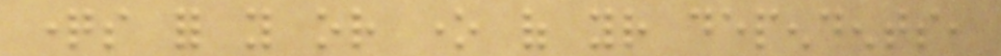questions for you or one of your dependents,
